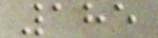185
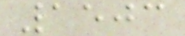1503
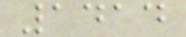1414
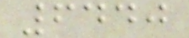6440
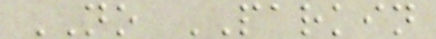NO PARKIN
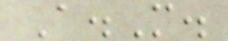A.M.
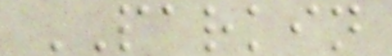PARKIN
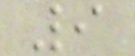9
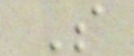S
